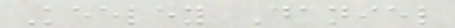Keeley Daniel
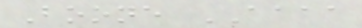Boone AAAA
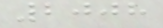2008
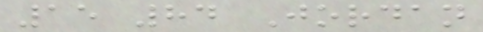15 84 Jordan
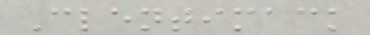Clentimack
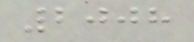2008
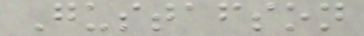Gustafson
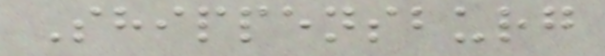Shippensburg
